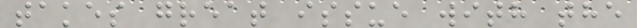takes great issue with the
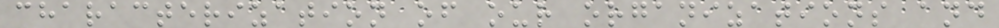characterization of our organizations and
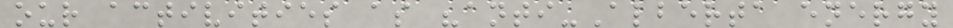our activities as "anti-Alberta energy
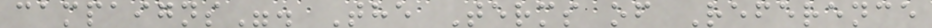campaigns". The Terms of Reference
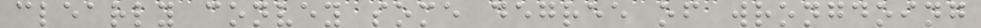clearly convey some degree of wrongdoing
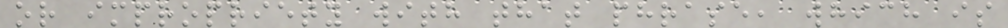or impropriety with that phrase, which is
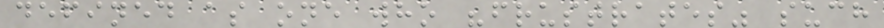defined as one who "frustrates" such
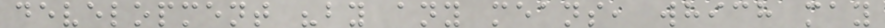development "by any means, which may
